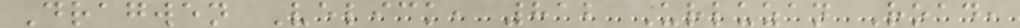Dragwen Velick, 812 Urluzan Road,
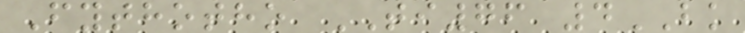Fythotho TI76 4BK
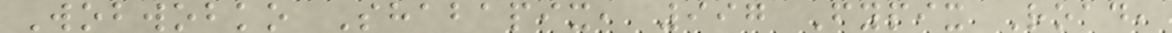Wobwobko Shabapix, 997 Fypix Road,
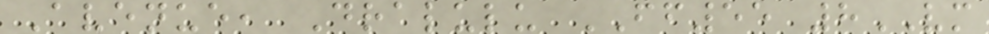Avenue, Dralulu FF55 8VM
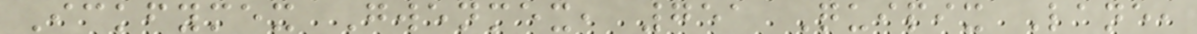Ickfymex Gwenmex, 751 Quipix Lane,
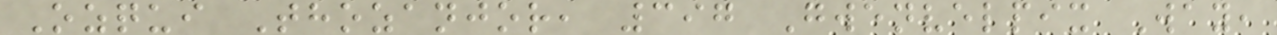Ozqui Thozanjor, 397 Gwenvelpix Way,
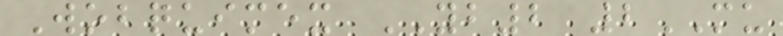Wobquimex YB2 2MU
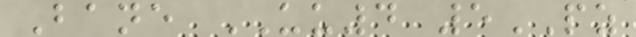Bane UU4 5PZ
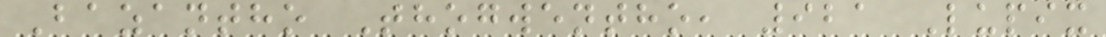Bazantho Thogwentho, 921 Lupix
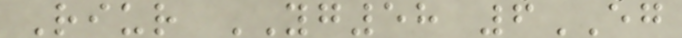Riur YG58 6EG
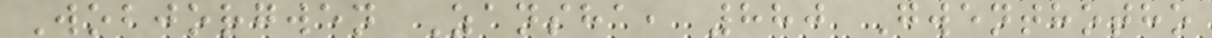Wobjorgwen Zansha, 880 Gwenthotho
